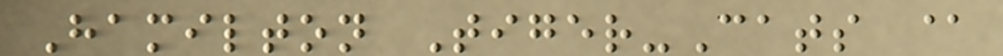Hamilton Tiger-Cats @
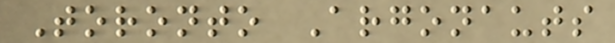Toronto Argonauts
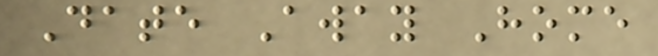Date Away Home
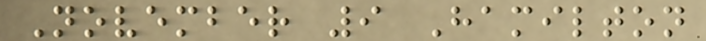November 9 Hamilton
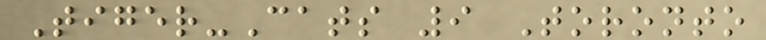Tiger-Cats 9 Toronto
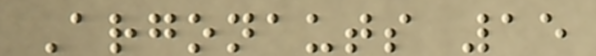Argonauts 15
